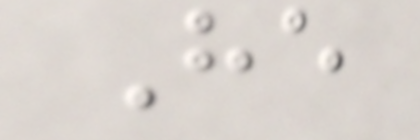He
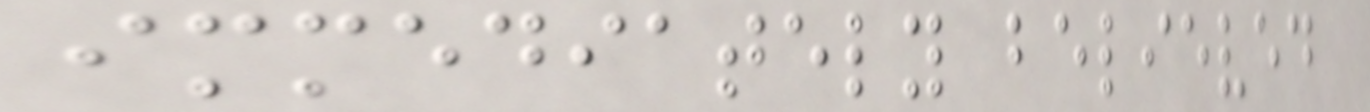immediately believed
